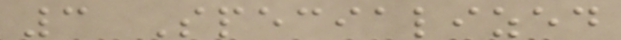3 Specialized
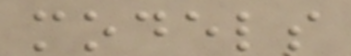models
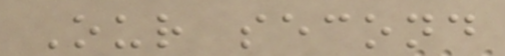Our second
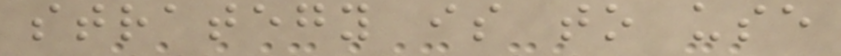strategy is to use
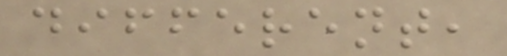different,
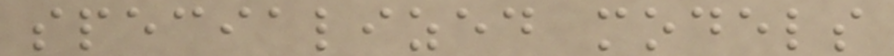specialized models
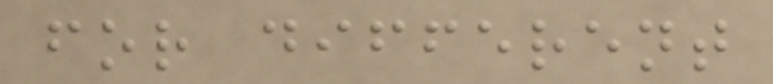for different
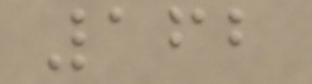162
